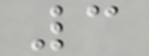3
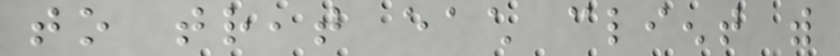to treat each client with
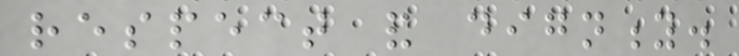respect and dignity.
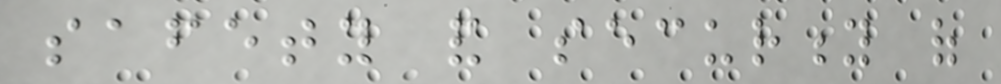safety and security of
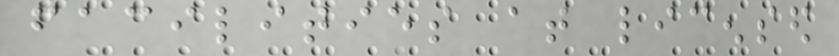facilities at licensed
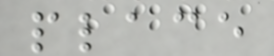place
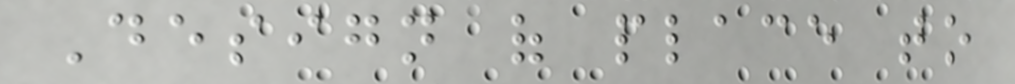Design of place to
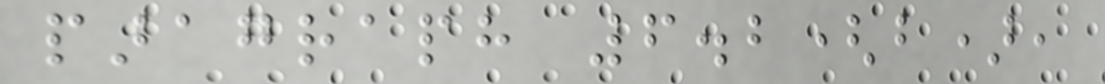paragraph 6.2(b),
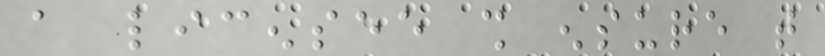a licensee shall ensure that
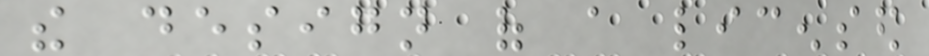the design of a licensed
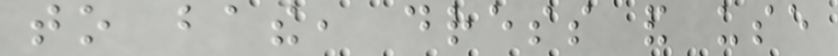to bathe, dress and use
